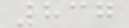837
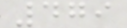479
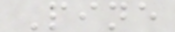Pine
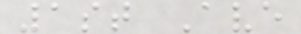1st Ave
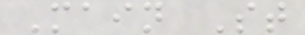Main St
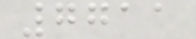7711
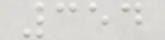354
